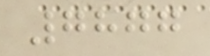7877
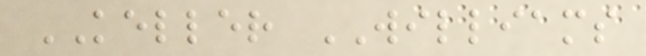KELLER WILLIAMS
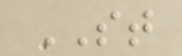ST
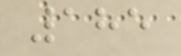185
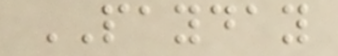PAYDAY
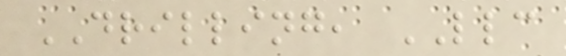DRILLING, LLC
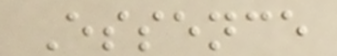Essence
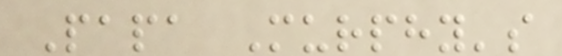Papa Murphy's
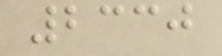2330
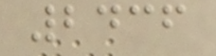2436
